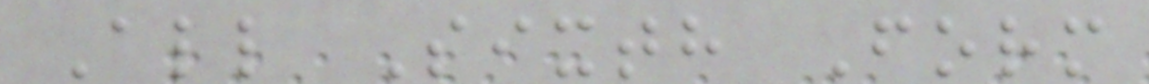All Sixth Form
